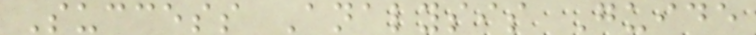Success Analysis Guide
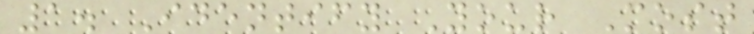1. Identify Your Most
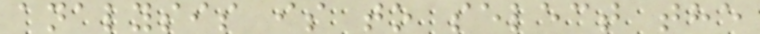analysis is to select the
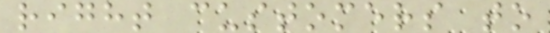right customers to
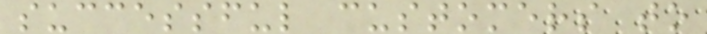successful customers to
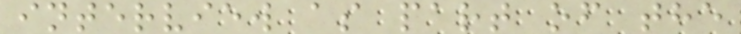interview as part of the
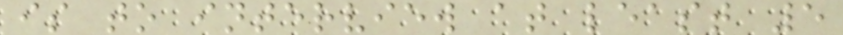is to interview at least 5
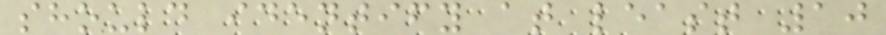should identify at least 10
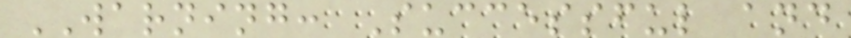WARNING: Successful and
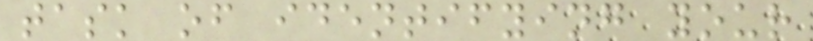task of identifying your
